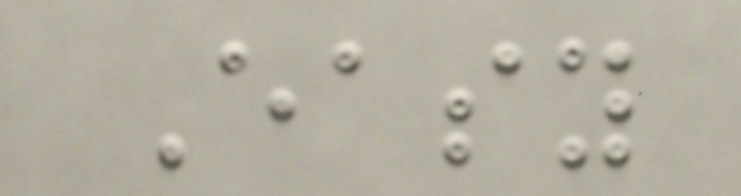Easy
